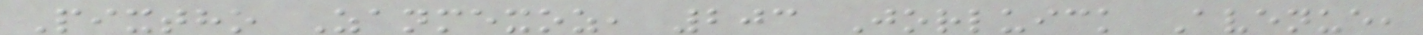Pixtho Zanmexoz, 203 Jorluick Avenue,
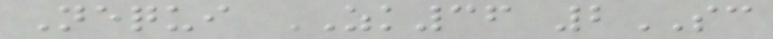Nequi ZK36 2SC
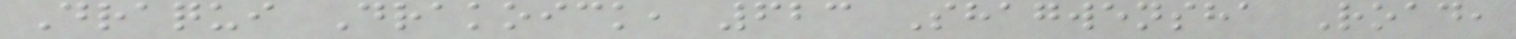Draqui Drakoick, 623 Shagwensha Road,
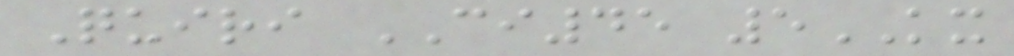Quiri CI45 5KX
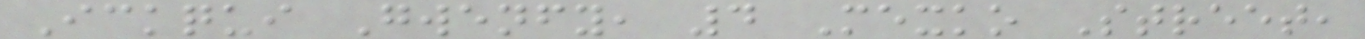Ickqui Gwenfy, 4 Mexko Street,
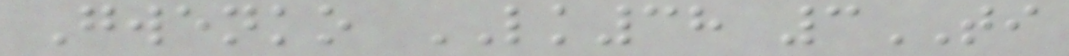Gwenko LK38 3TI
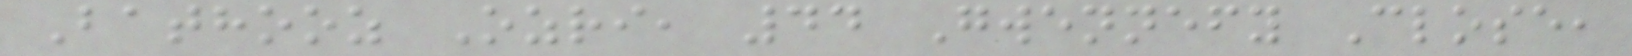Bathooz Ozri, 44 Gwennefy Close,
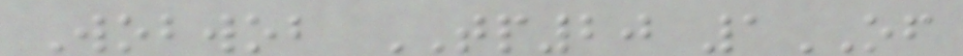Wobwob TP20 1OF
